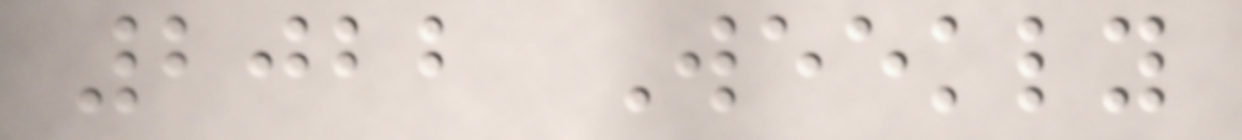2022 Weekly
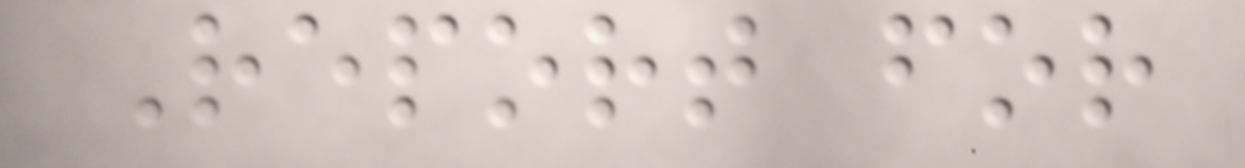Report for
